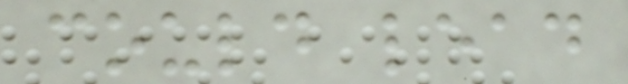could lead
